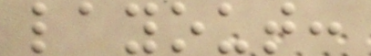layout:
